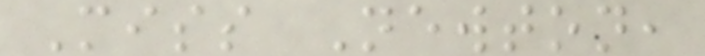Miss Newton,
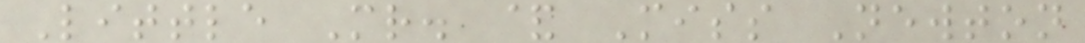Little Mr. & Miss Newton
